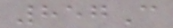857C
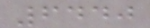6440
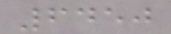6450
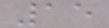15
